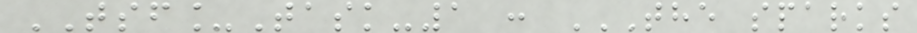TSF_Task-1 : THE SPARKS
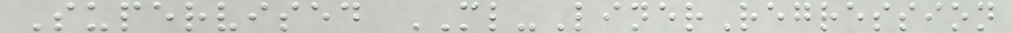Supervised ML-LinerRegression
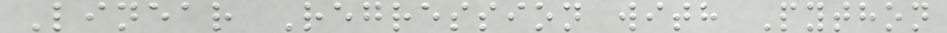Linear Regression with Python
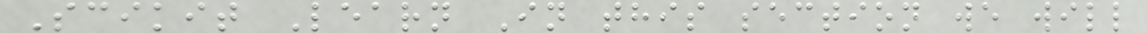Scikit Learn In this section we will
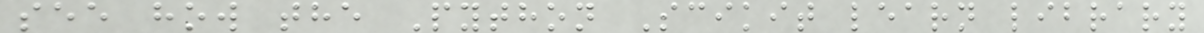see how the Python Scikit learn library
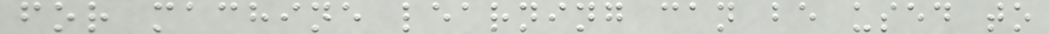for machine learning can be used to
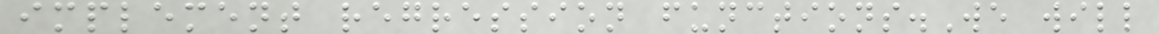implement regression functions.We will
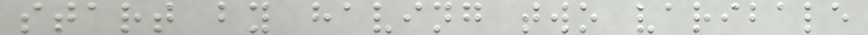start by having two varibale
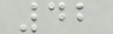42
